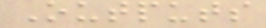Outputs
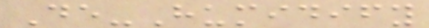De-Humidify
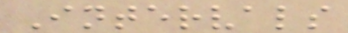Intervals
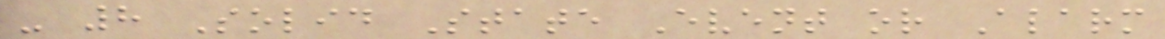- 8 Solid State Event or Alarm
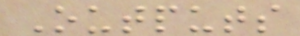Outputs
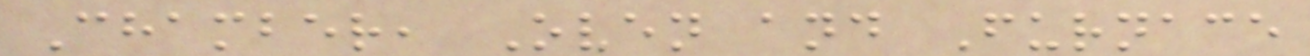Chamber, Oven and Furnace
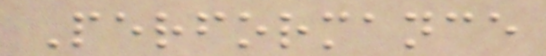Performance
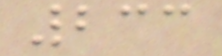233
